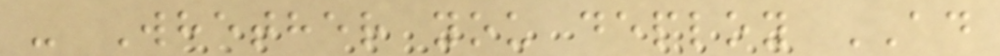- Whether you deploy AD
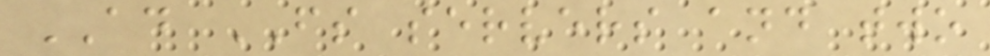AD FS servers and two
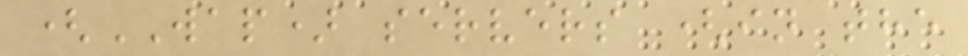(WAP) servers (in the
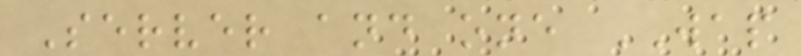Server and one WAP
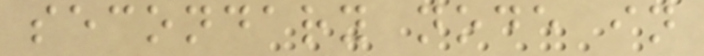secondary node in
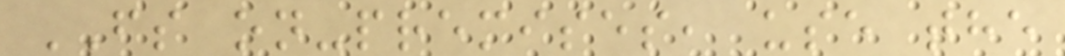FS on-premises, use the
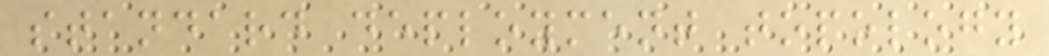standard deployment topology
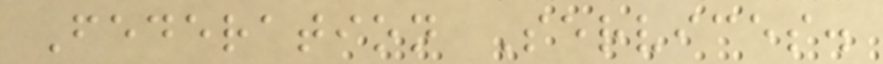Federation Services.
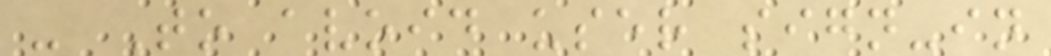- To avoid user sign-in
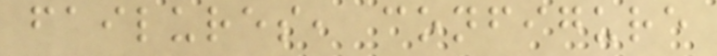failures, configure
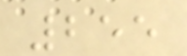255
